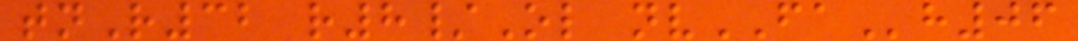tnR32 r8/Ol nvFAh06
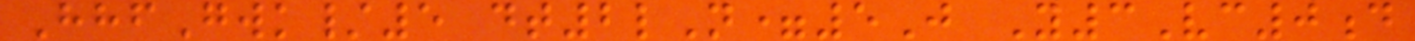HhfGwk/5 dt2lN=5J Y3Vc0d
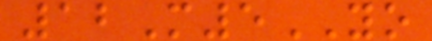12M5YO
